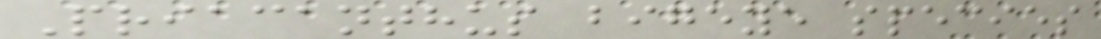Priacanthus bigeye species
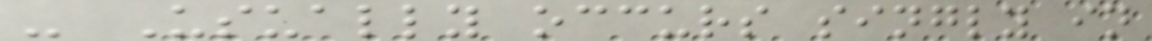- Usually occurs singly in
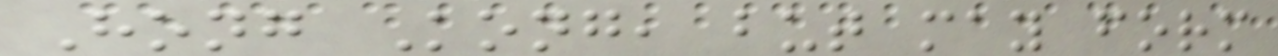Hong Kong, but may form
